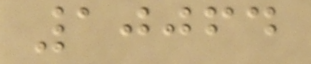10064
